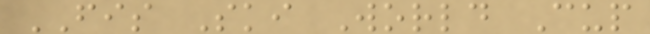FIS Ski World Cup
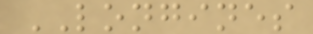LONGINES
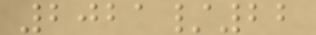2021/22
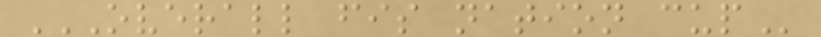OVERALL FIS NATION CUP
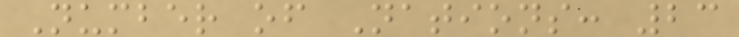Number of Nations: 23
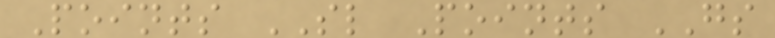Points SL Points GS
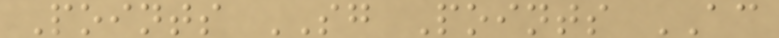Points SG Points AC
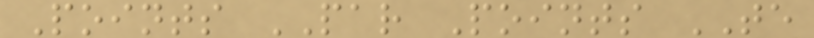Points PAR Points TE
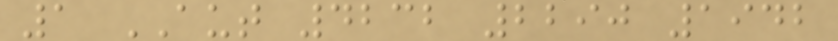1 AUT 4232 2290 1942
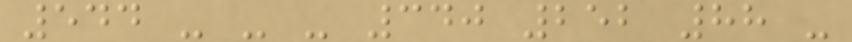544 - - - 340 252 88 -
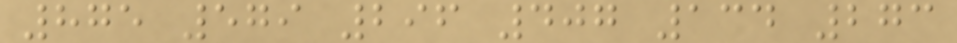875 579 296 407 134 273
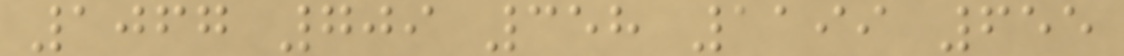1067 709 358 1199 655
